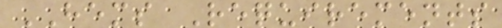HEMS Requirements
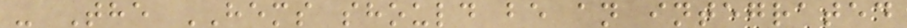- The HEMS should be an integrated
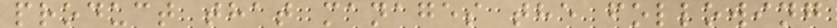product that manages the following
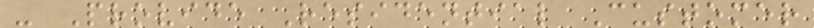- Provide Residential Customer
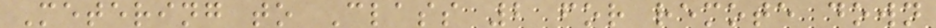Metering to Class 2 for remote down
